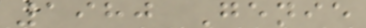1980 Genie
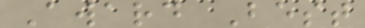Award Best
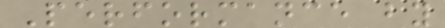Performance by
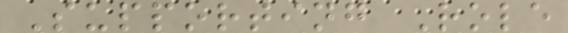Supporting Role
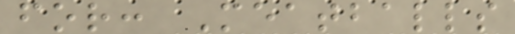for: Meatballs
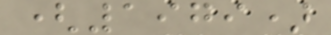(1979)
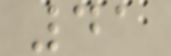41
